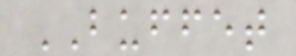BUFFET
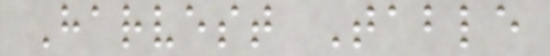Harvest Table
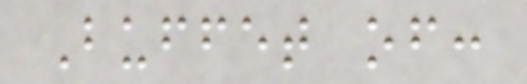Buffet of:
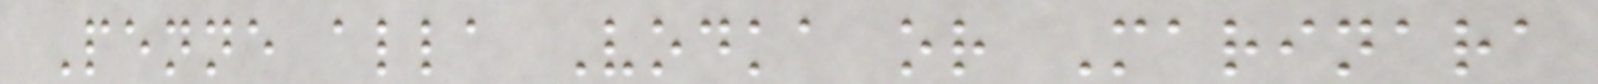Penne alla Vodka or Marinara
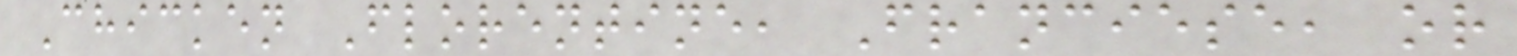Chicken Florentine, Franciese, or
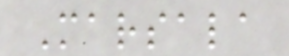Marsala
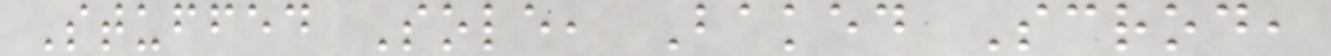Stuffed Sole, Baked Scrod,
